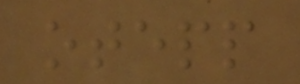otepp
